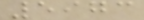5973
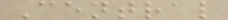Central
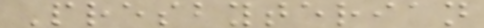Presbyterian
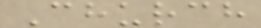Church
